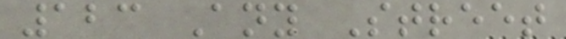123 Any Street
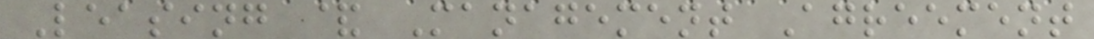Leasing & Management Agreement
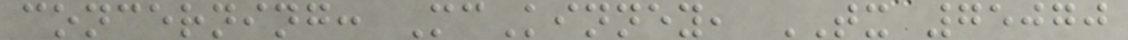concerning: McKinney, TX 75070
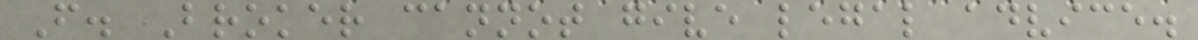F. Broker cannot give legal advice.
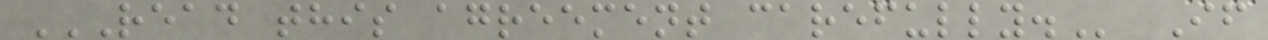READ THIS AGREEMENT CAREFULLY. If
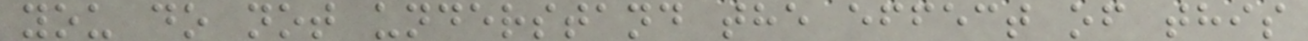you do not understand the effect of this
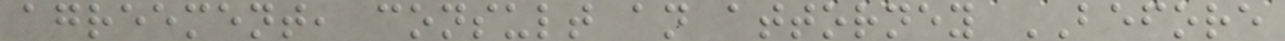agreement, consult an attorney BEFORE
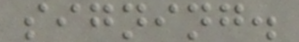signing.
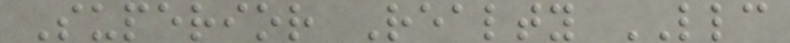Superior Realty LLC
